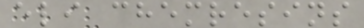eli chemresins
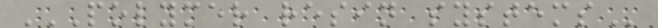POLYMER RESIN SYSTEMS
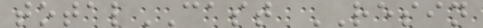totalCAST RESIN
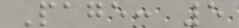Page: 5
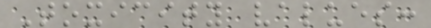Toxicity values:
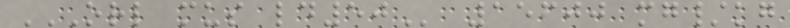ORL MUS LD50 15600 mg/kg
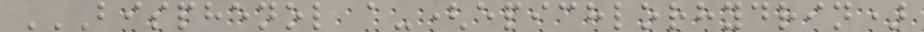BISPHENOL A-(EPICHLORHYDRIN)
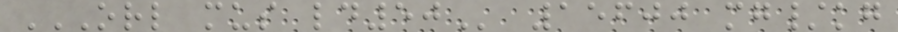ORL MUS LD50 15600 mg/kg
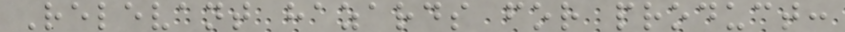Relevant hazards for product:
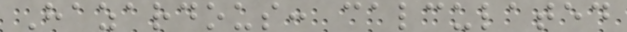Hazardous: calculated
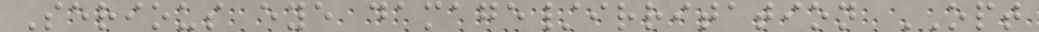Serious eye damage/irritation OPT
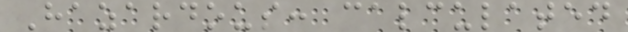Hazardous: calculated
